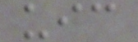uic
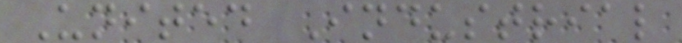United Industrial
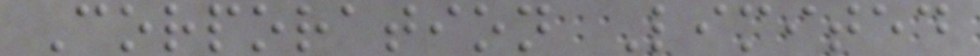Corporation Limited
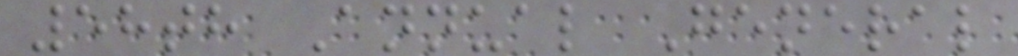58th Annual General
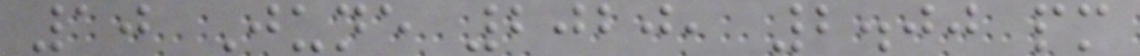10 June 2020, 2.00 pm
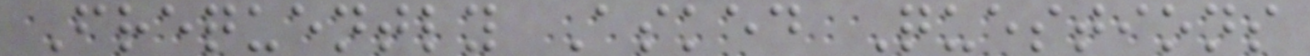Frequently Asked Questions
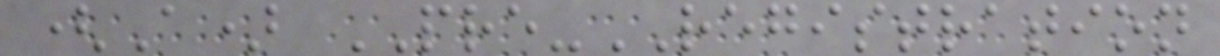(A) PRE-REGISTRATION
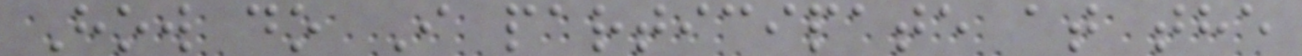How do I participate at the
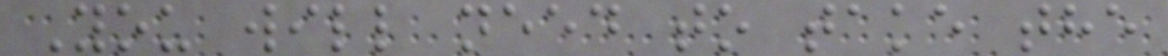You will need to take the
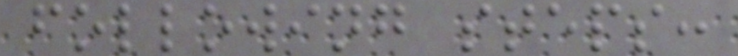following steps:
